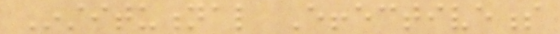Institutional Effectiveness
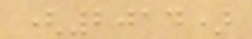(2014)
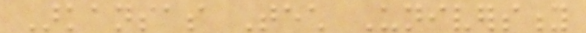Arkansas Tech University
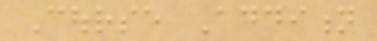Course Addition
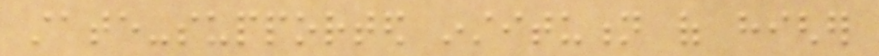state-supported institution of higher
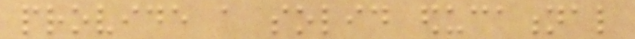provide a solid educational
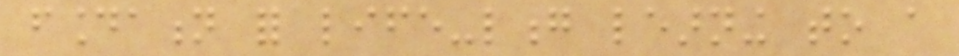foundation for life-long learning to a
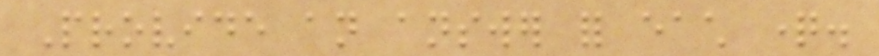Provide an answer for each question.
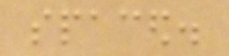spaced.
